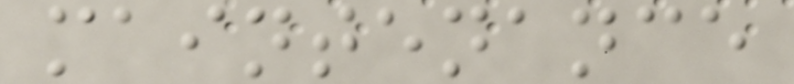maintenance
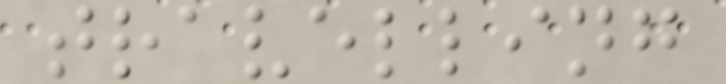travelling
